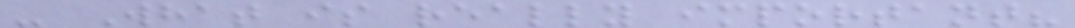- What is really important?
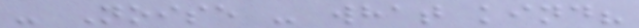- Noise - what kind?
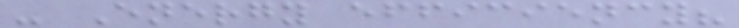- Energy efficiency?
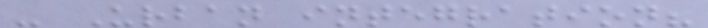- Urban integration?
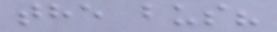the bus?
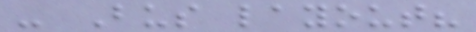- Bus layout?
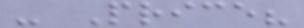- Price?
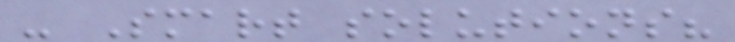- Smart solutions?
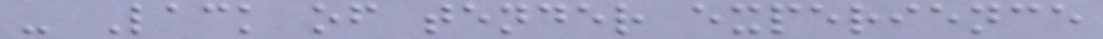- Lack of tender experience
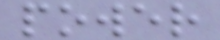power
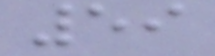59
